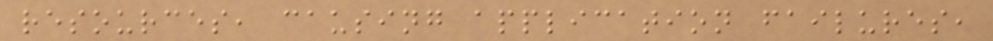resources, causing application failures,
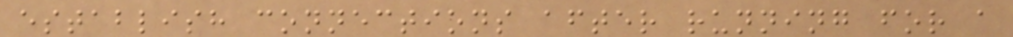establish connections after running for a
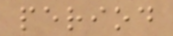period
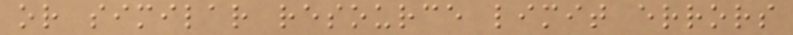or similar resource limit errors
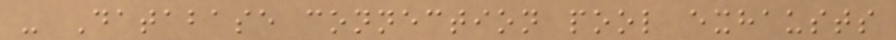- Database connection pool exhausts
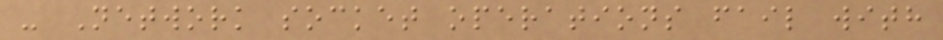- Network socket operations fail with
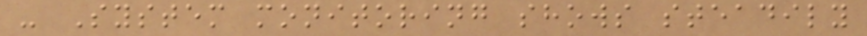- System monitoring shows steadily
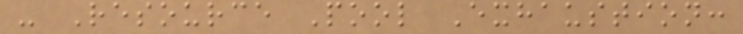- Resource Pool Exhaustion:
